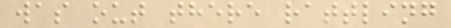was out there rattling
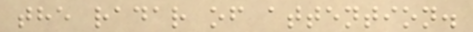the radar of attention.
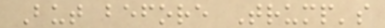But before Trump's
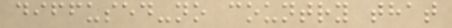diffused-no country that
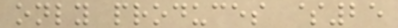only produces $25
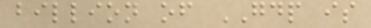billion of GDP is
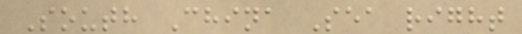South China Sea right
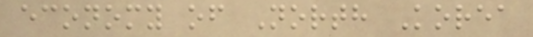economy of North Korea
